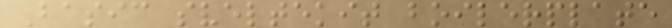Basic sveltekit boilerplate
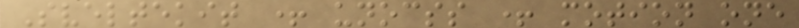Sveltekit + unocss + motion one
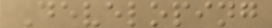Developing
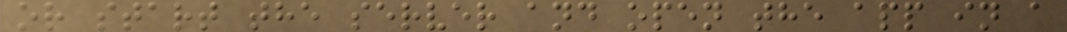or start the server and open the app in a
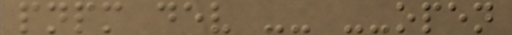pnpm dev -- --open
